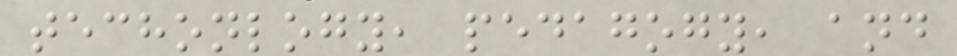techonlogy, pedagogy, and
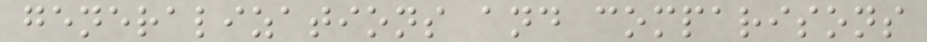generalizations and comparisons
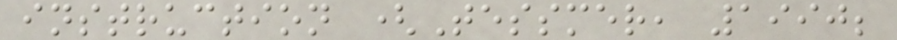instruction (Tessmer, 1990;
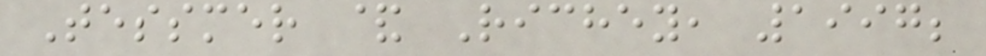Tessmer & Richey, 1997;
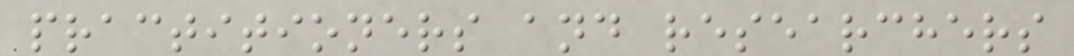practitioners and researchers
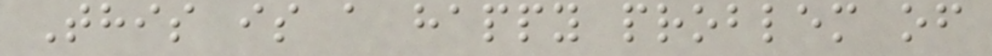This is a happy problem of
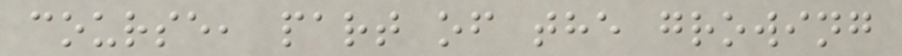course, part of the growing
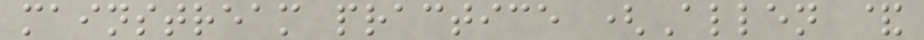mainstream practice (Allen &
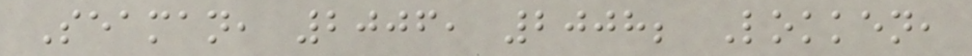Seaman, 2006, 2008; Lokken,
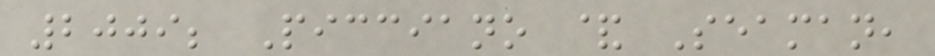2009; Picciano & Seaman,
